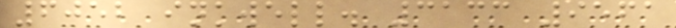6052 inkwell. 3133 9561
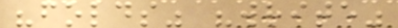"folds" "write"
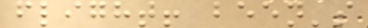flight! been's
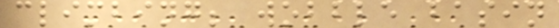climbing; wobble basin
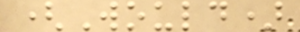(Would)
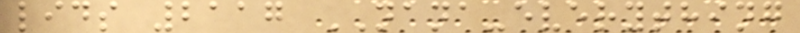lids 2117 NANA-everything
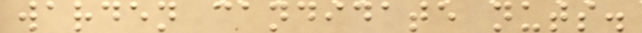warden candidate nuts.
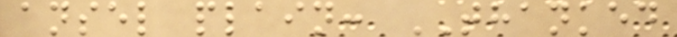ansel plain: THANKED
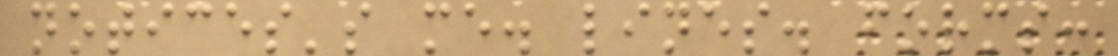notices's me. lines. forms:
